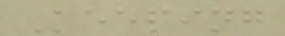Keeping
